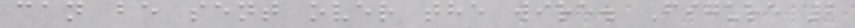can be sent over the wire. Figure 2
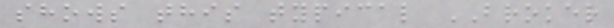shows this typical BROKER
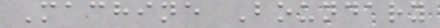Machine Boundary
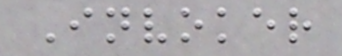Invoker
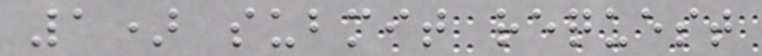1) submit request
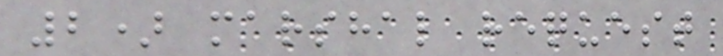2) marshal request
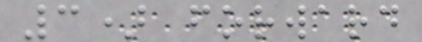3) forward
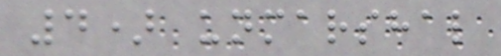4) unmarshal
